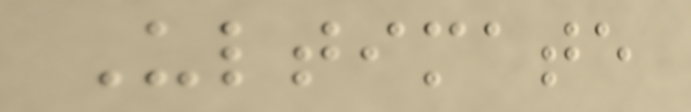Ultimate
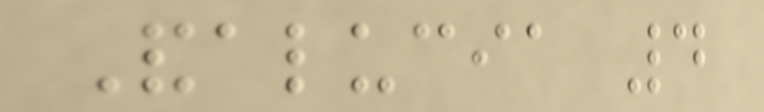Andalucia 4
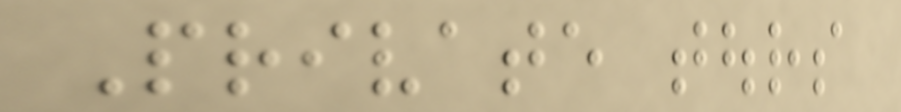Private tours
